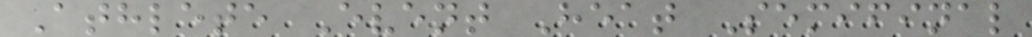Athlete Event Heat Semifinal
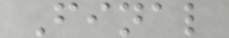Final
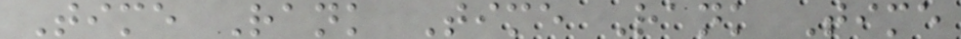Time Rank Time Rank Time
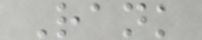Rank
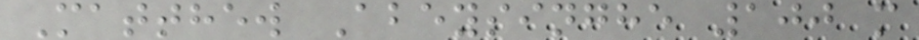Matthew Abeysinghe 100 m
